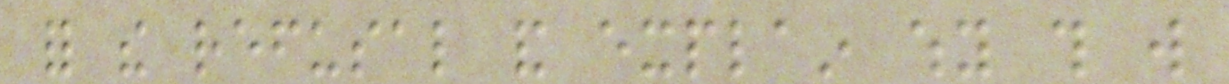for the refusal and explain why this will
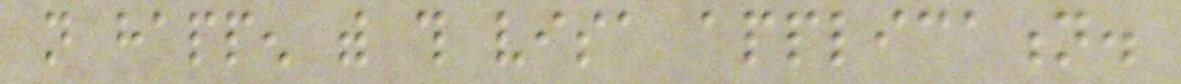not happen with this visa application.
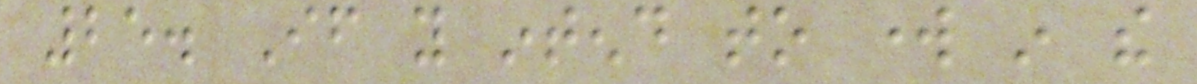25. If you intend to work in the
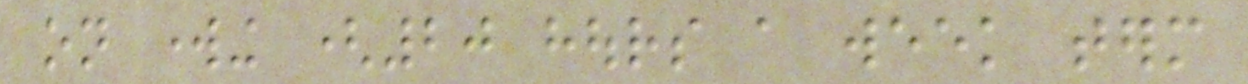on working (20 hours a week term
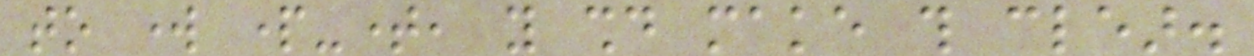to work part-time, you should make this clear.
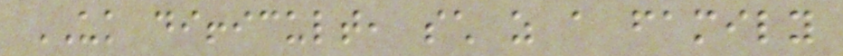UK difficult, such as a family
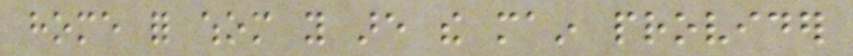home for whom you are the main provider
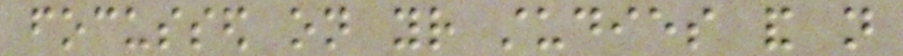focussed on your studies and not
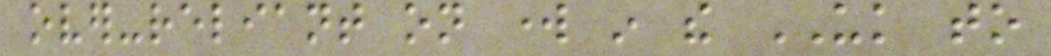over-reliant on work in the UK to
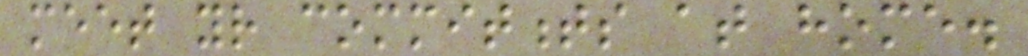meet your commitments at home.
